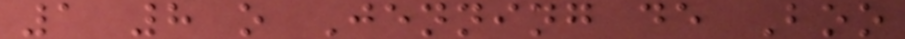1 8 o Jenning de Boo
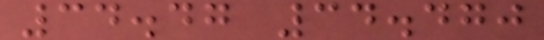34.47 34.470
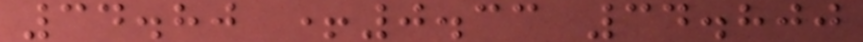34.80 +0.33 34.800
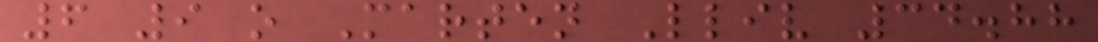6 9 o Marten Lliv 34.88
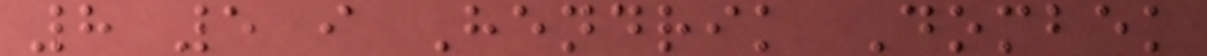8 5 i Hendrik Dombek
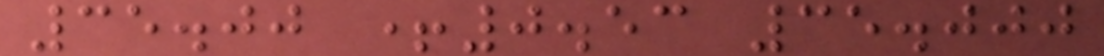35.00 +0.53 35.000
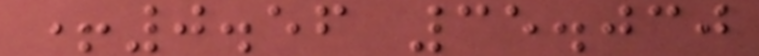+0.56 35.030
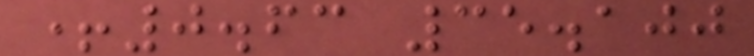+0.63 35.100
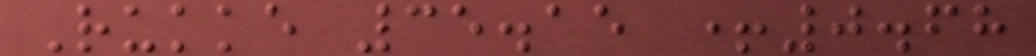Rukke 35.15 +0.68
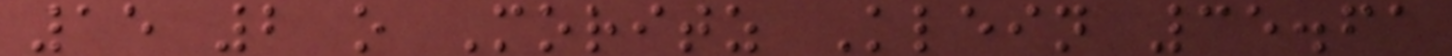15 2 o Moritz Klein 35.61
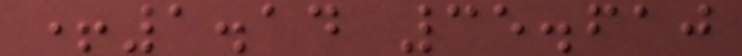+1.14 35.610
